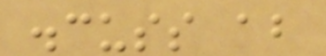discuss about
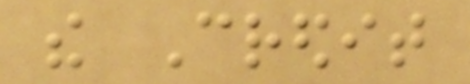the Credit
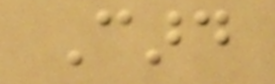Card
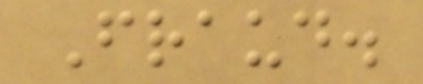Fraud.
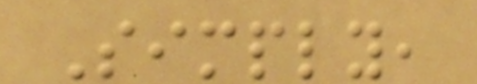Simply,
